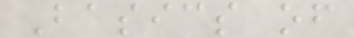Basics of
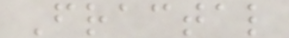Fractal
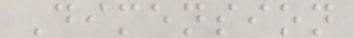Dimension
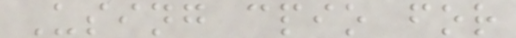Using cpio for
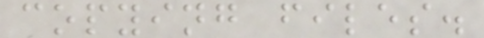copying files.
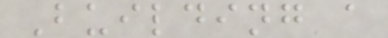Building a
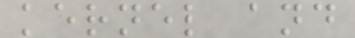kernel and
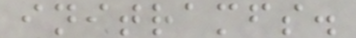initramfs.
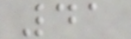41
